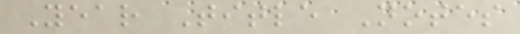Year Title Notes
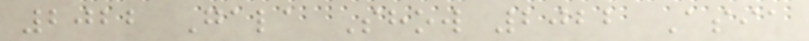2022 Gala Show 2022 Asia
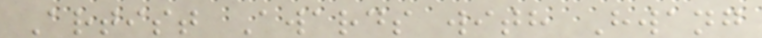Artist Awards with Hwang
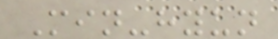Min-hyun
